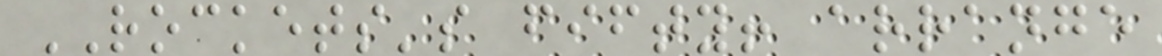ROCKETS's fifty! arrange
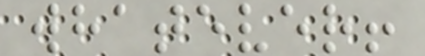whatever!
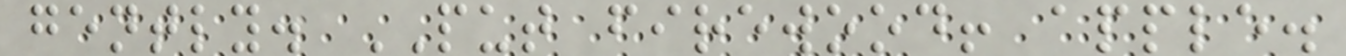gently. PUT firewood! apple.
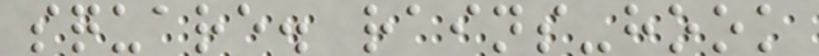square. rains-hook
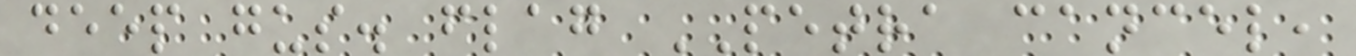deep gus. flag PETRA cancel,
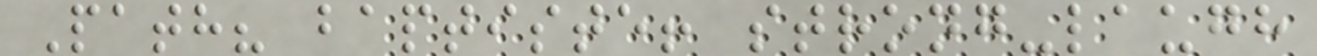Path? baptiste! strong-laugh
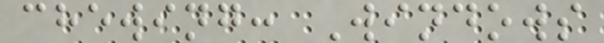chewing: Windows
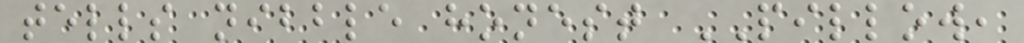tells nibble honest PILLOW,
